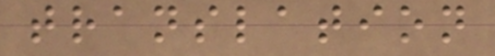translation
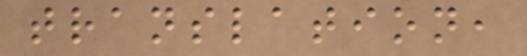translation,
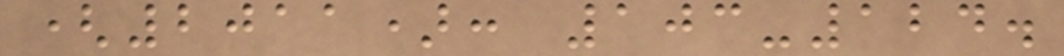(2011): 103-124.
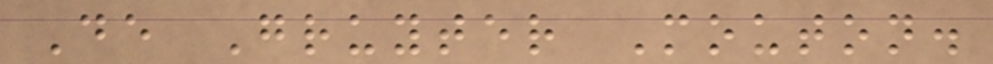De Gruyter Mouton.
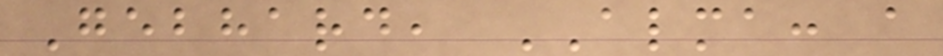Gebhard, ALMA: a
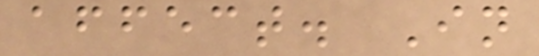affect. In
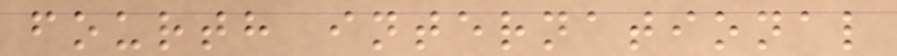fourth international
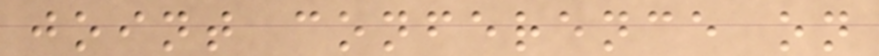joint conference on
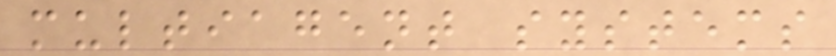multiagent systems
